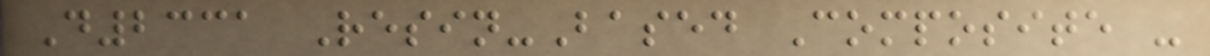D2331 Resin-Based Composite -
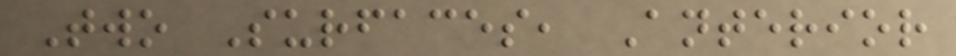Two Surfaces, Anterior
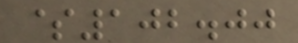$102.00
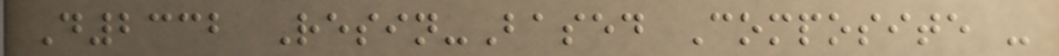D2332 Resin-Based Composite -
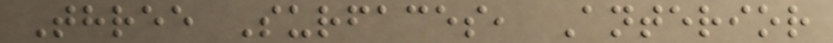Three Surfaces, Anterior
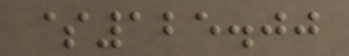$125.00
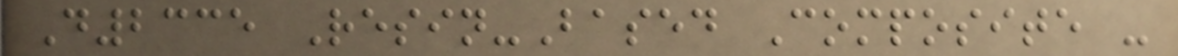D2335 Resin-Based Composite -
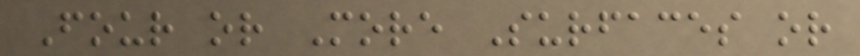Four or More Surfaces or
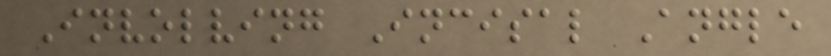Involving Incisal Angle
